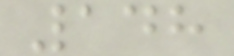148
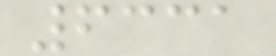6331
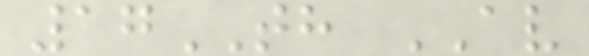17TH AV
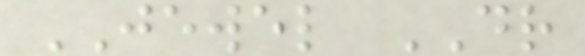JEWEL DR
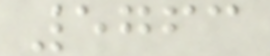5763
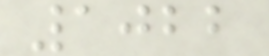1022
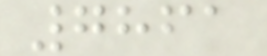7861
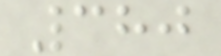380
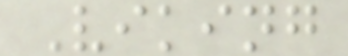Viking
